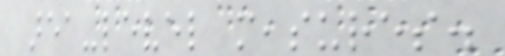area-level measures.
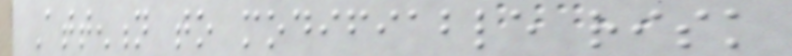Attention to modifiable risk
